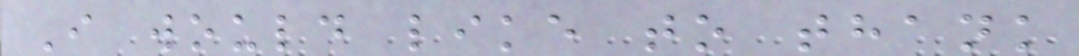I would like to thank
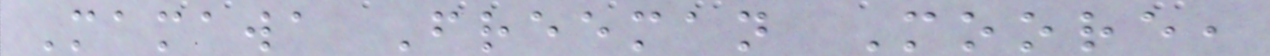Mamawa Freeman Moore,
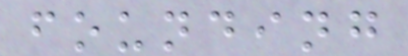founding
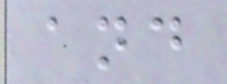and
